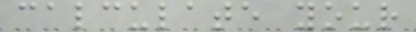calculate your
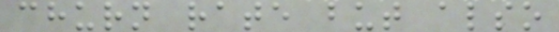churn rate but also
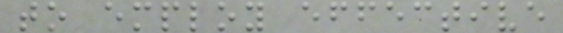to employ effective
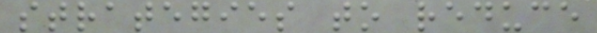strategies to reduce
